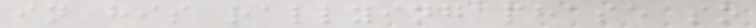in his rallying phase so
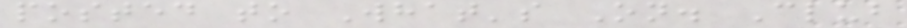posted to What's On. Club
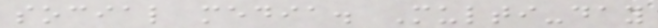social media. Multi-day
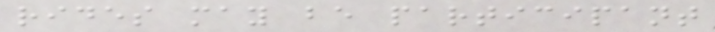rides may be participant
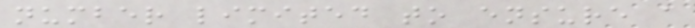number limited to ensure a
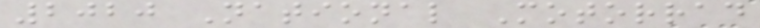2020 National Motorrad
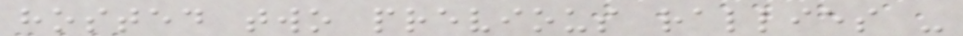hosted two previous rallies -
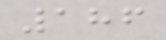186
